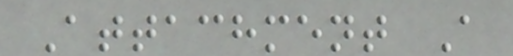Attachment A
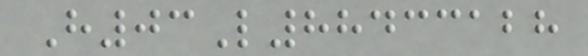H03L88433128
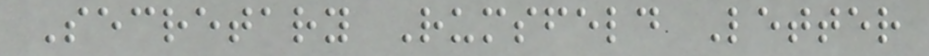Secretary Rumsfeld Letter
